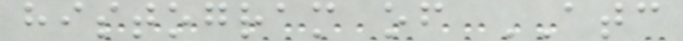histogram of ATC
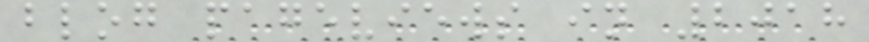blog pageviews in 2018
